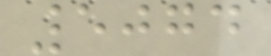5074
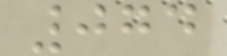074
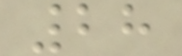28
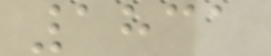1831
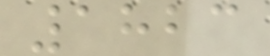1823
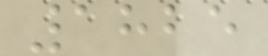1825
